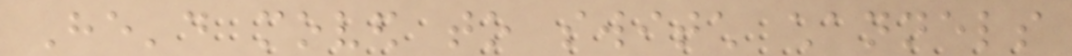He'd moved to switch channels
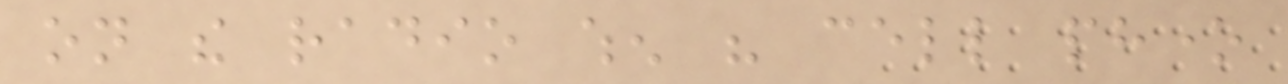on the radio when his cell phone
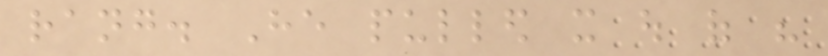rang. He pulled it out of his
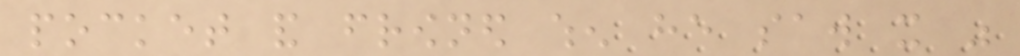pocket and frowned when he saw it was
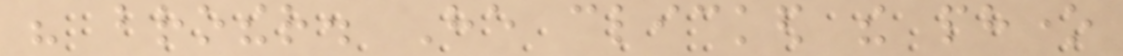his brother. He clicked the phone
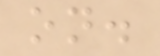on.
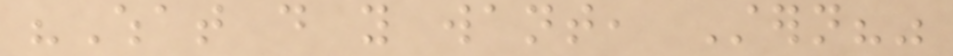"What do you want, Stern?"
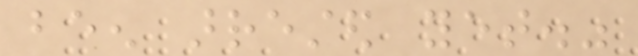been arrested yet."
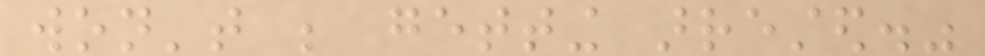won't be getting arrested."
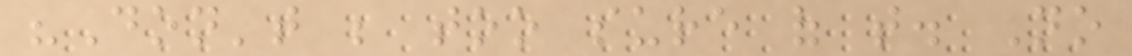"Don't be too sure of that. No
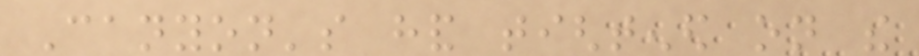Canyon's hand tightened on the
